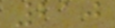210
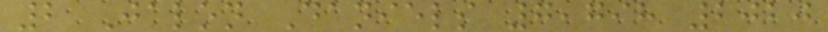2 Jalon Daniels 7,798 2020
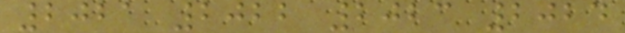2021 2022 2023 2024
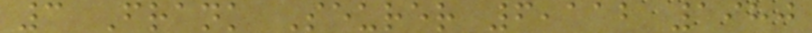3 Frank Seurer 6,112 1980
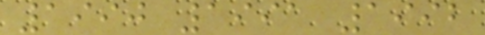1990 1991 1992
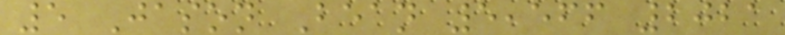5 Jason Bean 5,566 2021
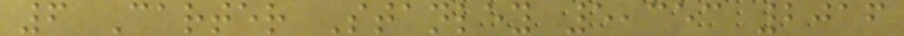6 Carter Stanley 5,353 2016
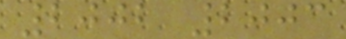2002 2003
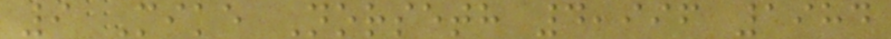9 Mike Norseth 4,996 1984
